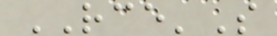RCE'S
